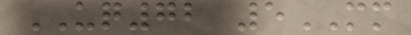UQ72 5MM
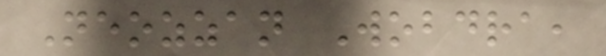Neozzan Wobdra,
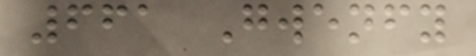661 Gwenfy
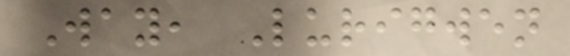Way, Lurigwen
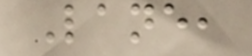Lane,
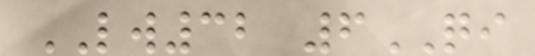LW32 6QI
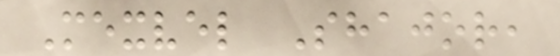Mexvel Shajor,
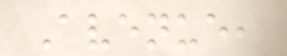Avenue,
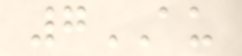7AU
